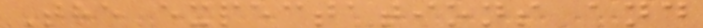The expectations and
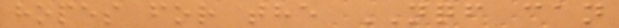hopes for the NQF can
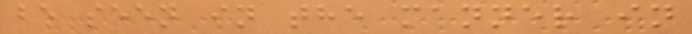be seen in the manner in
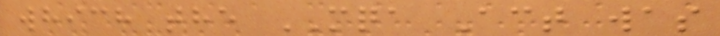which the MQA Act was
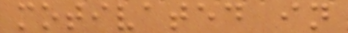motivated in
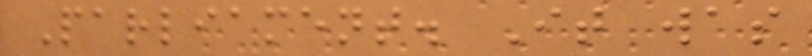Parliament. It was
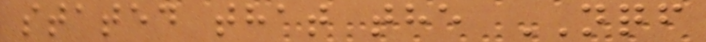stated that the NQF
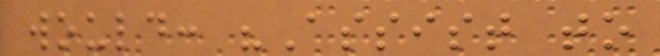would: "Assist to
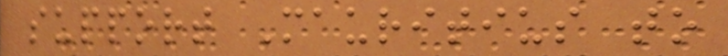support Mauritius to
